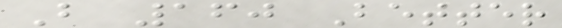B 160 Better
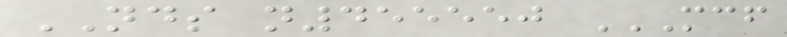NDS n455550 MCF
